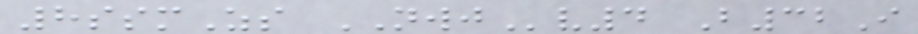8ssmZs NWJv4 B32I
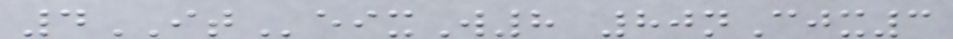4ITeixW8 80nCjx3
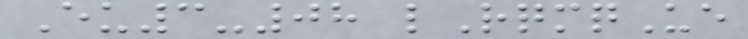Eu3-08 lRqmqUe
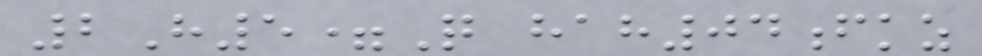2H5=Q hah04fkz
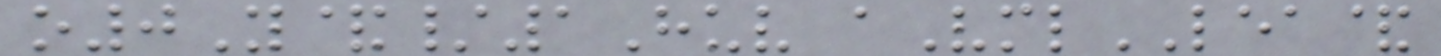o0Y&/1Huv aVmlLEA&
